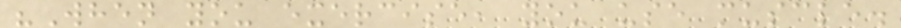"When you exercise, you use muscle.
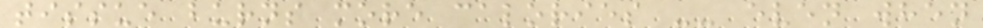tissue burns more calories -- even when
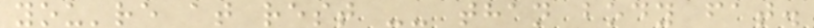you're at rest -- than body fat.
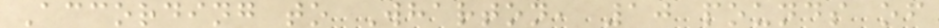According to Wharton, 10 pounds of
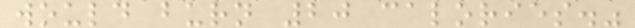would burn 20 calories."
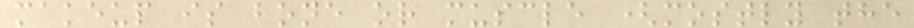makeup is bone or muscle (mostly the
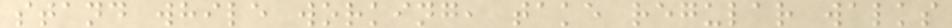stand while working, take regular walks
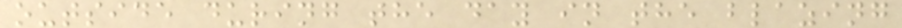outside during the day in the blazing
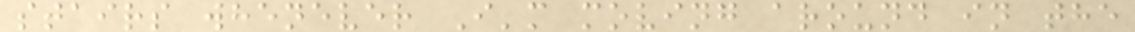stairs whenever I'm moving around in the
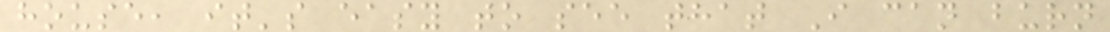house, it's easy to see that I can burn
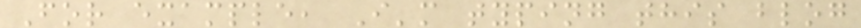For example, I'm typing this blog
